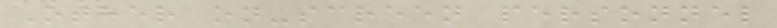Other on-screen personnel
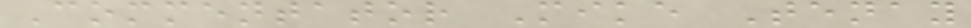Commentator Mike Tenay
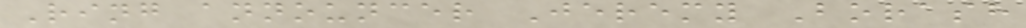Ring announcer Jeremy Borash
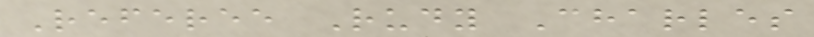Referee Rudy Charles
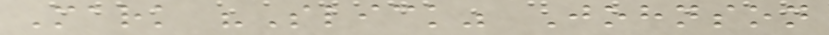Mark "Slick" Johnson
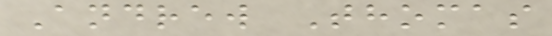Andrew Thomas
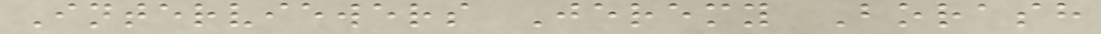Interviewers Jeremy Borash
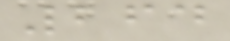264
